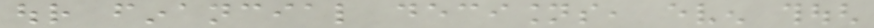our financial decisions, even though
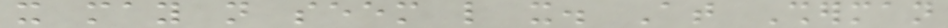it may not seem like it. At Sherman
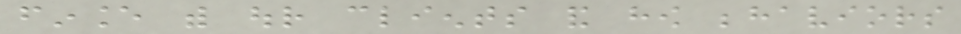finance with our clients and how behaviors
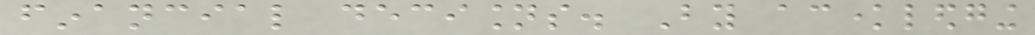financial decisions. By acknowledging
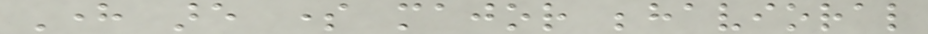Here are some major behavioral
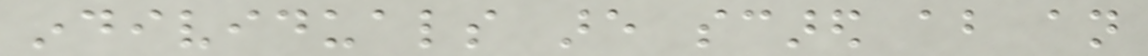individuals are scared about an
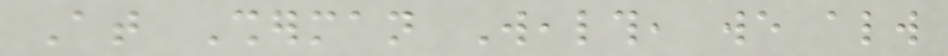At Sherman Wealth, we always
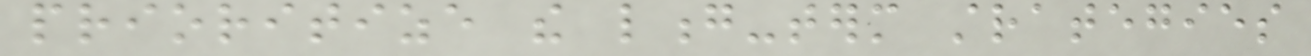prioritize the long-term strategies
